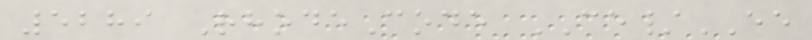5289 RhodeCode CE/EE
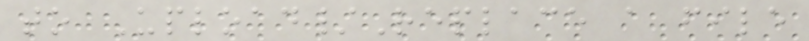to Upload/Replace a file
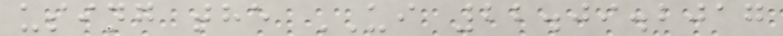using the UI 22.09.2017
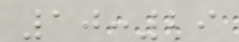10:29
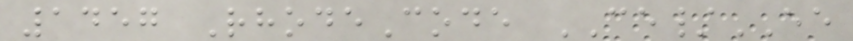1457 RhodeCode CE/EE
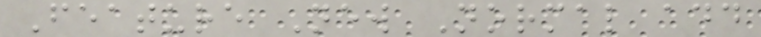Feature New Normal add
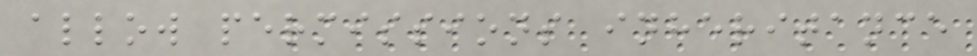allow permissions inheritance
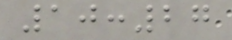10:27
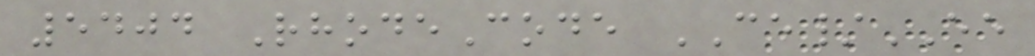5404 RhodeCode CE/EE
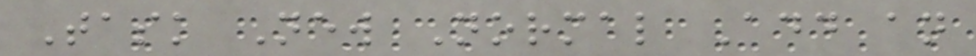Task New Normal Add an
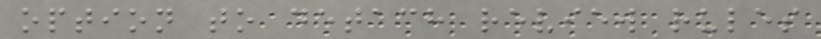option to detach review rules
